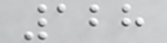128
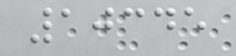10345
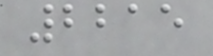2215
